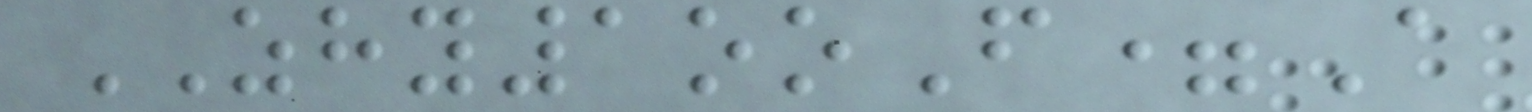ZHY1ooF=A
